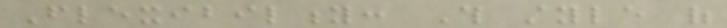Flexibility: This style of
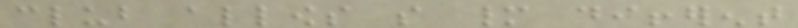club allows so many different
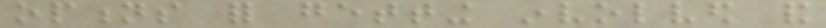options for getting involved and
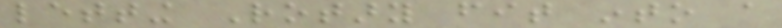letting Rotary fit into a
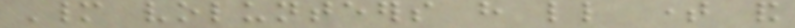Many volunteers have little time and
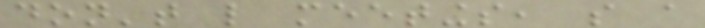don't like meetings, so a
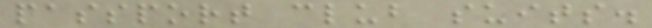passport club suits.
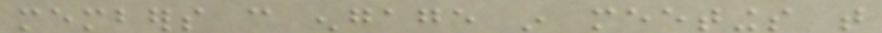members can engage in meetings that
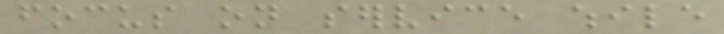focus on service while
